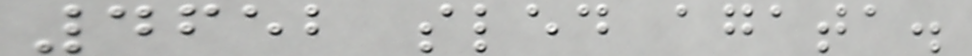4652 sled agata.
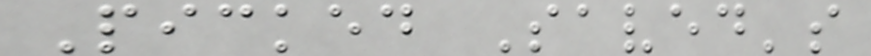Picked Saved's
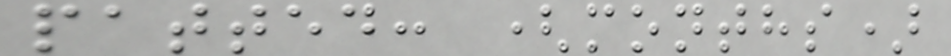patted: (months)
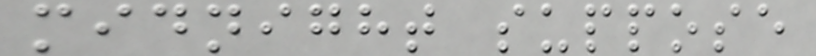midnight suppose
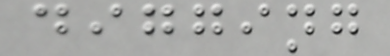digging
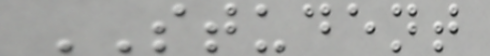STUDENT
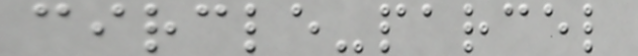circle-parcel
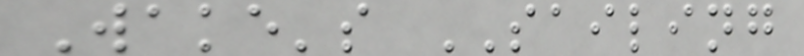Wake's SAILING
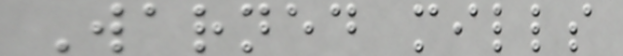Warned mills
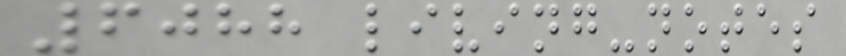6088 living-notes
